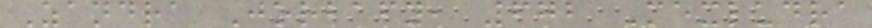Zandra Jorbafy, 672 Mexludra
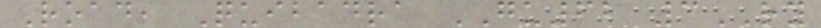Road, Quibadra GU62 3RY
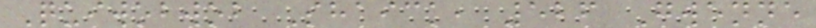Quiwobwob Shaick, 526 Gwenne
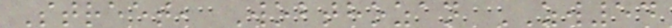Street, Wobthozan ZW54
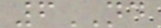6ND
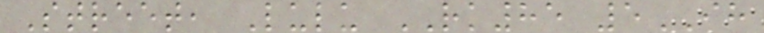Street, Lulu RK85 5IH
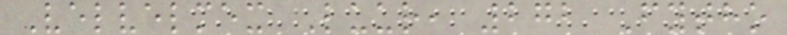Velvelmex Luur, 272 Fytho
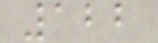122
